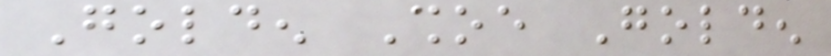Golden Shoe Golden
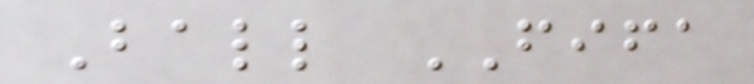Ball FIFA
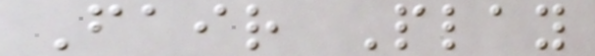Fair Play
